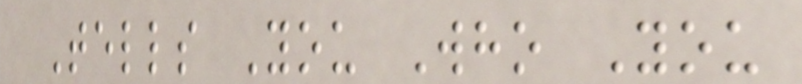Tells You Who You
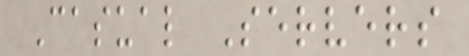Casual Servers
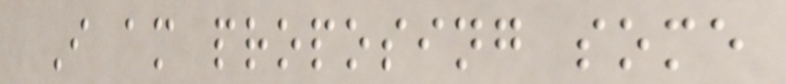I am proposing some
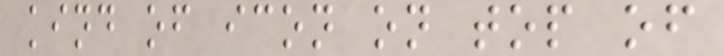kind of icon on top of
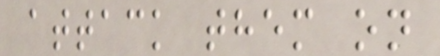attack them on
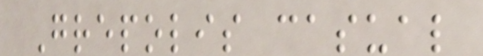Grepolis casual
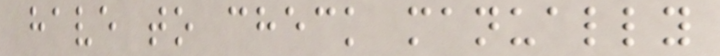have to check manually
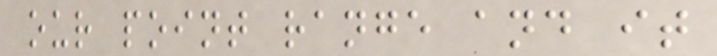our point range and it
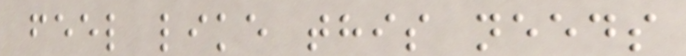feel like this needs
